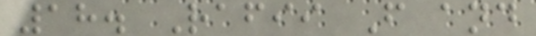18. Rafii F and
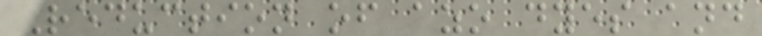Reduction of azo dyes and
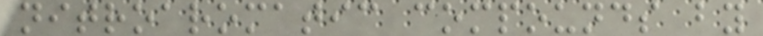nitroaromatic compounds by
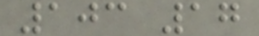103 17
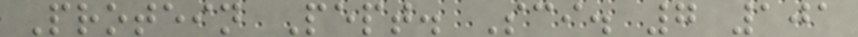Protein Pept. Sci. 7 101
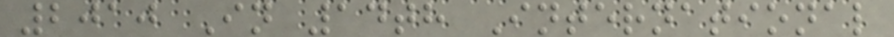2010 In 14th International
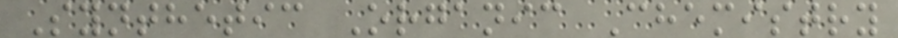Synthetic Organic Chemistry
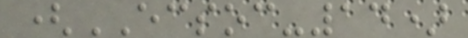(ECSOC-14)
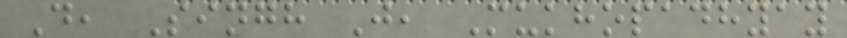D, Singh J, Mukhopadhyay
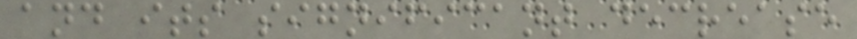and its significant decrease
